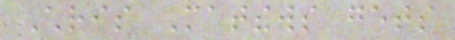Chris Matthews gets
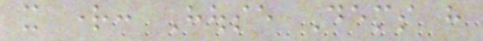it right: House Dems have
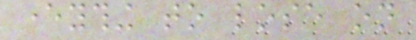everything to lose on
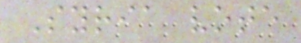Syria vote
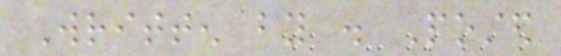Written by . Posted
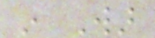in War
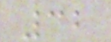32
